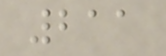211
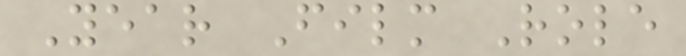Year Film Role
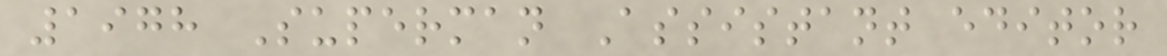1978 Superman Assistant editor
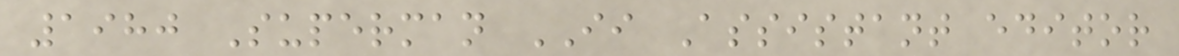1980 Superman II Assistant editor
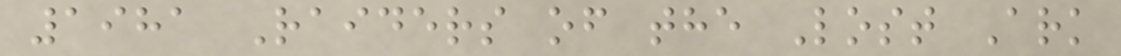1981 Raiders of the Lost Ark
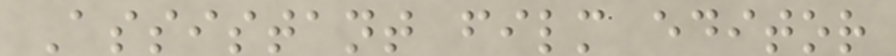Assistant film editor
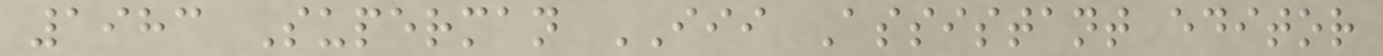1983 Superman III Assistant editor
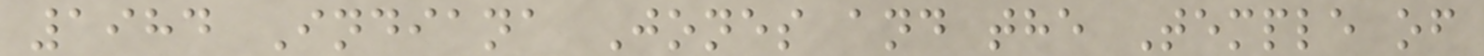1984 Indiana Jones and the Temple of
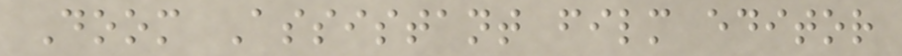Doom Assistant film editor
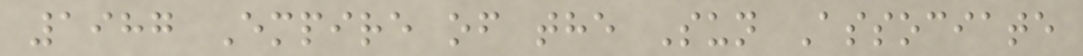1987 Empire of the Sun Associate
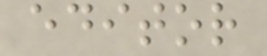editor
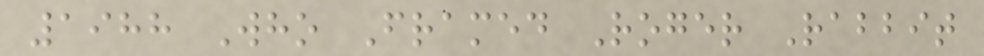1988 Who Framed Roger Rabbit
